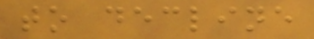to decline
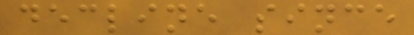decline since
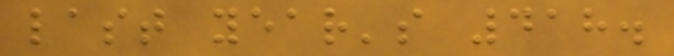last year's 418.
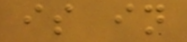is in
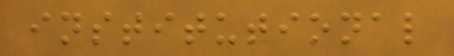institutional
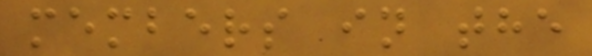members in the
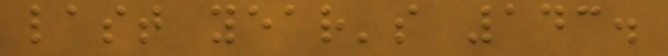last year's 143.
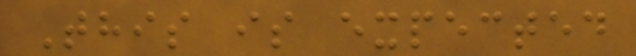This is expected
